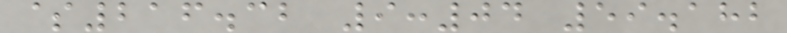$216.32 9:04 59.182
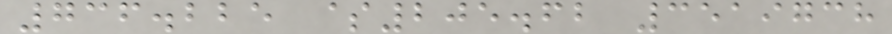736.225 $205.62 3519738
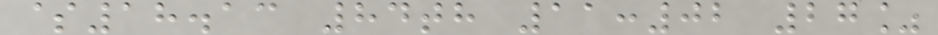$18.13 84th 11:02 27%
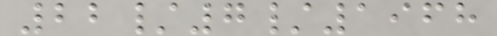22/7/1968
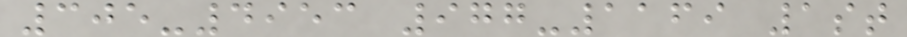305-4953 977-1169 1st
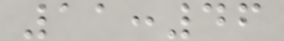11:46
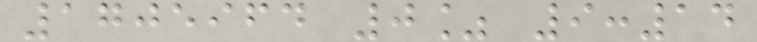1705964 0% 9:14
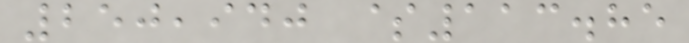250,940 $113.85
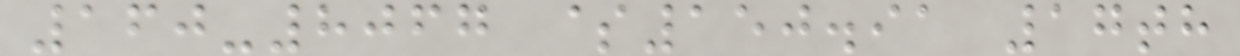160-8067 $150.91 17th
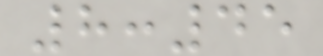8:45
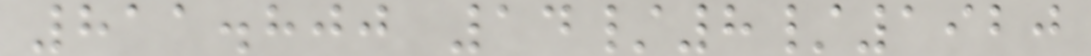811.800 14/8/1920
